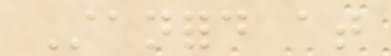Stanford at
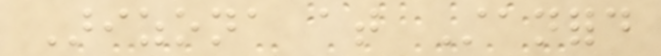Arizona at Stanford
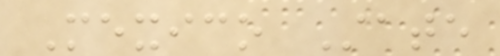Mexico State
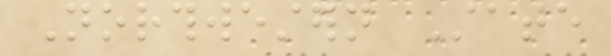Northwestern State
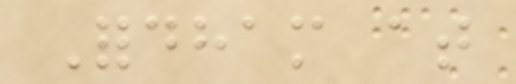Fordham at
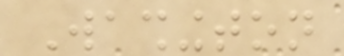Washington
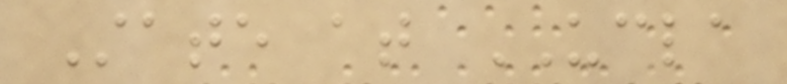State at UCLA
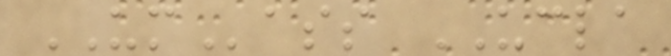UMass UCLA
